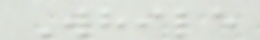While
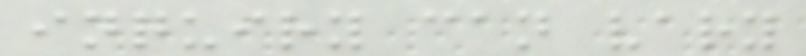inquiry can vary
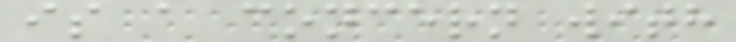is a concern with
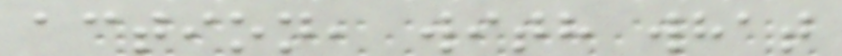action, with what
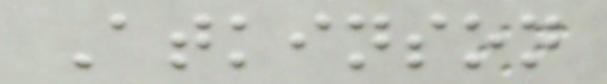Atkinson
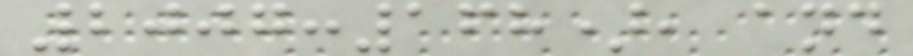2007:168), and
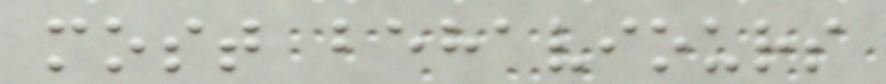most behaviours
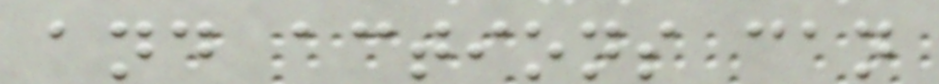and actions can
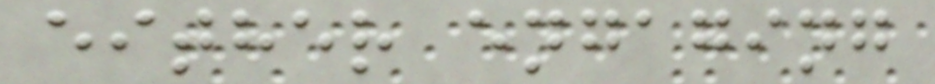either engaging
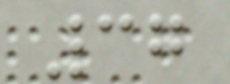37
